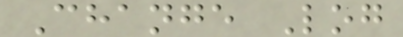Change Log
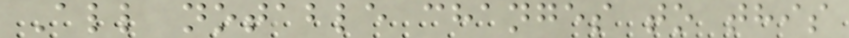All notable changes to this
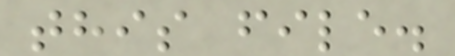this file.
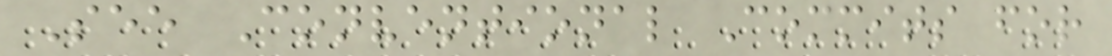See Conventional Commits for
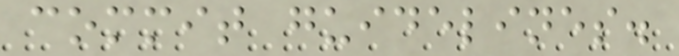commit guidelines.
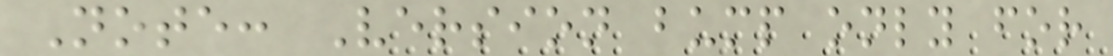Note: Version bump only for
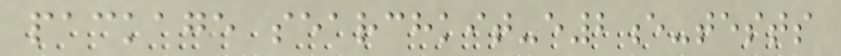package searchkit-e2e-tests
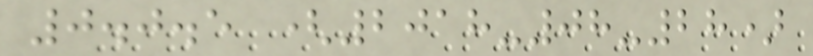0.0.5 (2018-08-28)
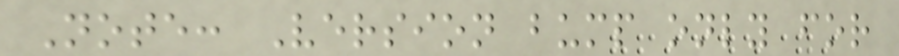Note: Version bump only for
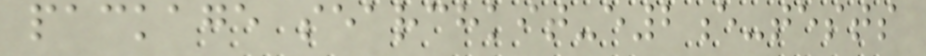package searchkit-e2e-tests
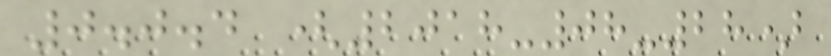0.0.4 (2018-08-28)
